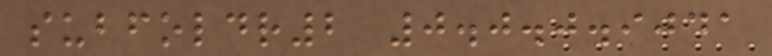subfoldr2 0.0.0.9041
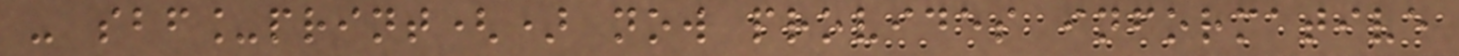- sbf_print() now provides informative
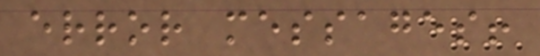error messages!
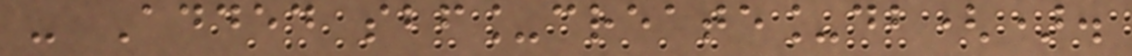- Added sbf_create_db().
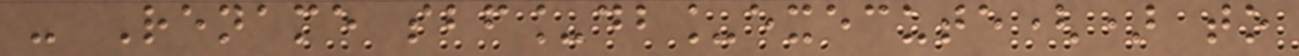- Rename sbf_db_execute() to
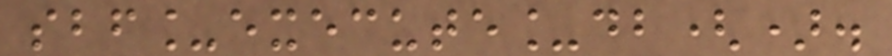sbf_execute_db().
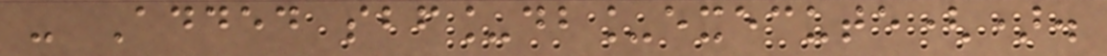- Added sbf_db_execute().
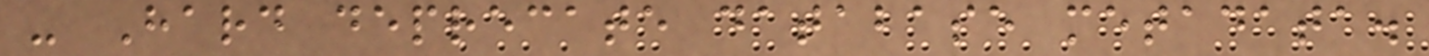- Hard deprecate database metadata.
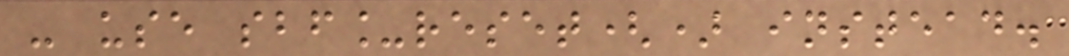- use sbf_reset() instead.
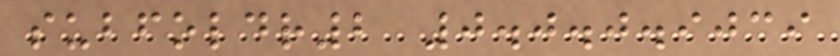subfoldr2 0.0.0.9039
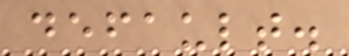default.
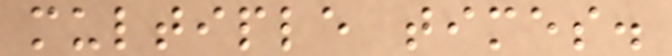multiple times.
